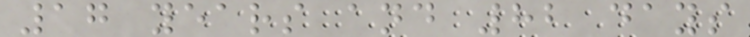17 years and 82 days
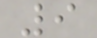9
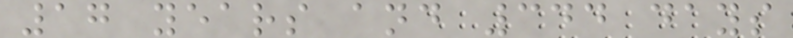17 years and 344 days
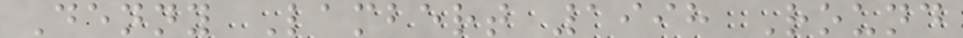Denny Lambert 1998 Round
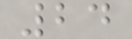24
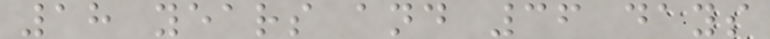18 years and 36 days
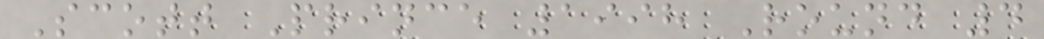Scott Prince 1998 Round 4
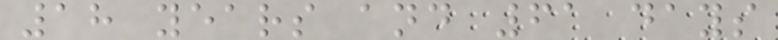18 years and 61 days
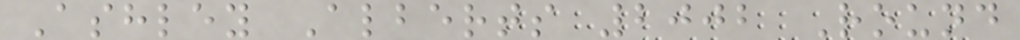Ashley Alberts 2002 Round
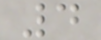4
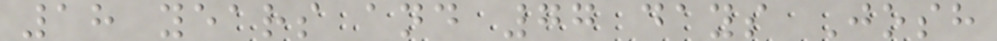18 years and 77 days Josh
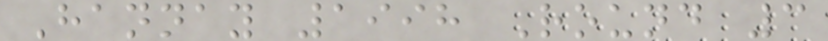Hannay 1998 Round 3
